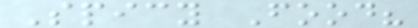Spicy Food?
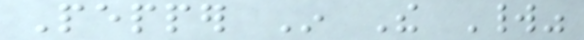Pepper In The World"
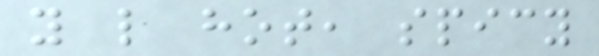you like hot, spicy
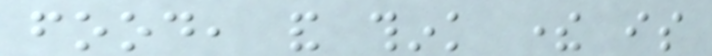food, and think there is
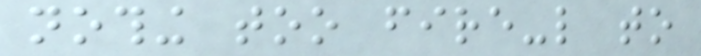nothing too fire-like to
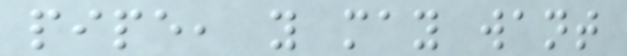pipe, you may want
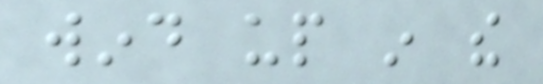wind up in the
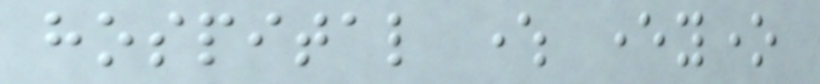hospital where everyone
